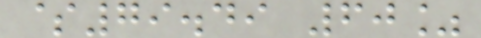$79.49 60%
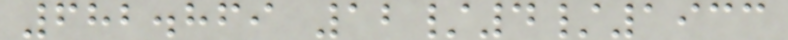682.869 12/4/1933
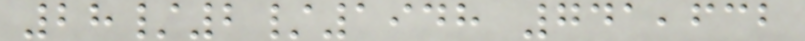28/2/1948 741,632
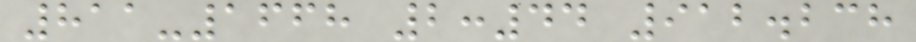811-1668 2:44 912.238
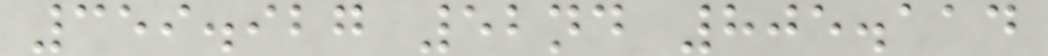359.927 52nd 805.114
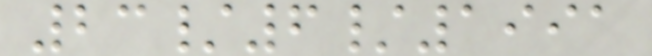23/6/1991
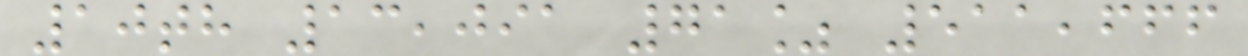10th 13,091 71% 511,666
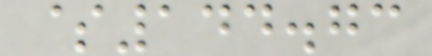$144.73
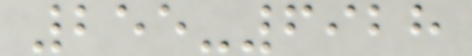255-6928
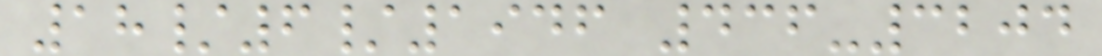18/6/1946 436-3204
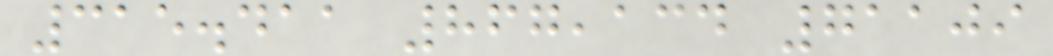315.411 867,134 71109
